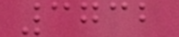3732
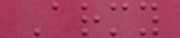Army
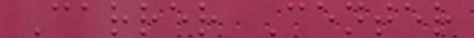Carrer Center
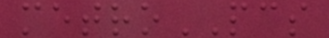metroPCS
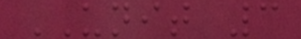UNIT 3
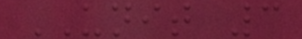UNIT 3
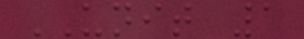UNIT 1
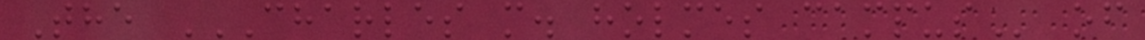The CHARLES M. HOLMES CAMPUS of
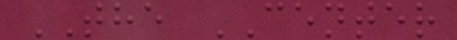THE CENTER
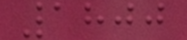1800
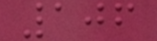106
